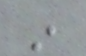in
